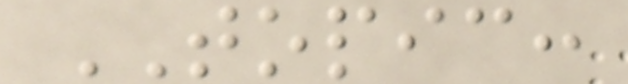TOPIC:
